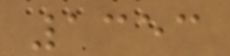1353
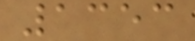1353
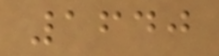1640
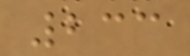233
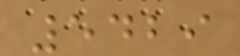5429
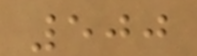500
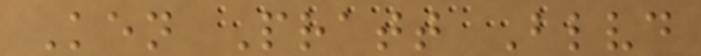Ken Pratt Blvd
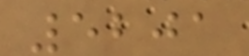5201
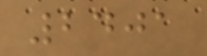2401
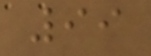99
